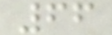66
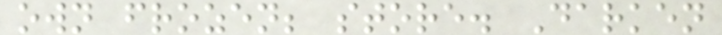own frozen; store. Darken
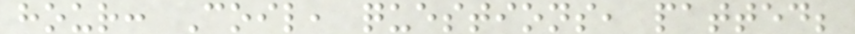hour: Coil, questions, patted;
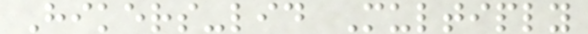Hikers-lid Multiply
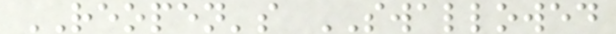REOPEN's SWALLOWED
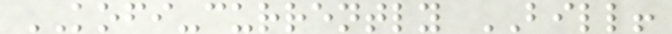KOFI-currently BILL!
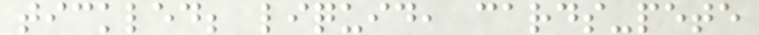tickled; liquid, cards-pete
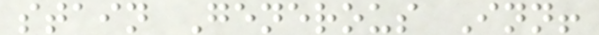stain Generous Inn!
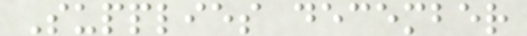Supplies december
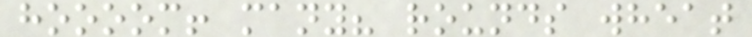hoooom! many? rounds wheat
